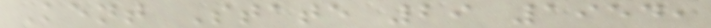Kent State 29 1954,
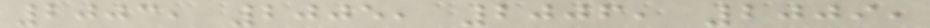2003, 2005, 2006, 2009,
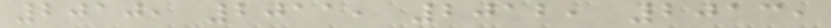2010, 2011, 2012, 2013,
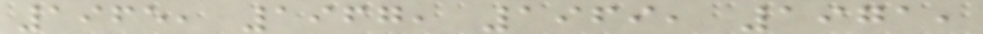1965, 1967, 1969, 1971,
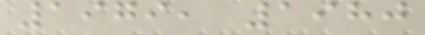1979, 1980
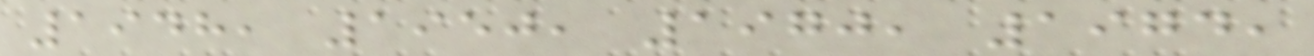1948, 1950, 1970, 1974,
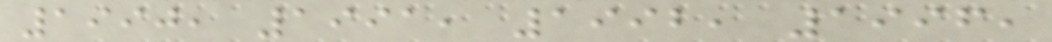1990, 1991, 1992, 1996,
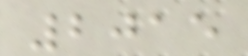2015
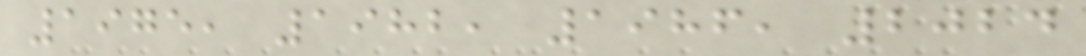1975, 1982, 1986, 2024
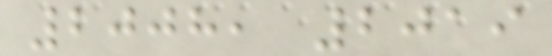2008, 2019
